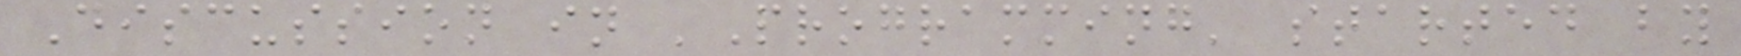Discussion in 'Programming' started by
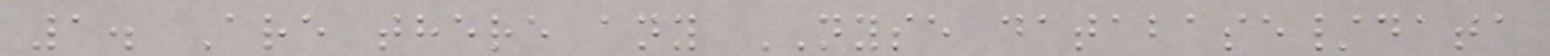1. Are there any NYSE database/data
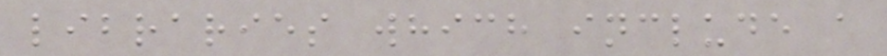libraries which include a
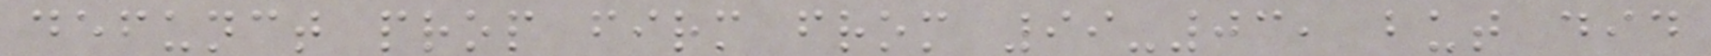defunct prop firm from 99-03, but did
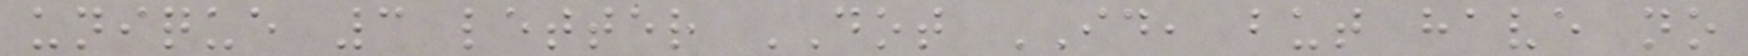unique 3 letter DOT ID, but have no
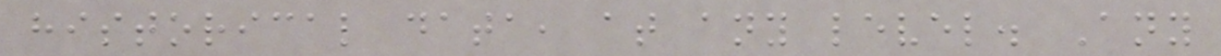historical data, at any level. Any
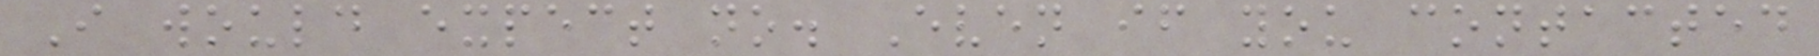I would expect no. Even if you contacted
